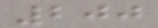200
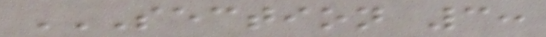SECTION 3:
